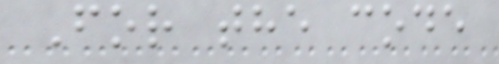For the code
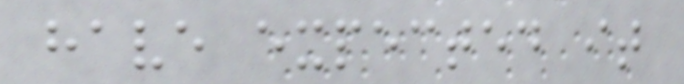have expected it
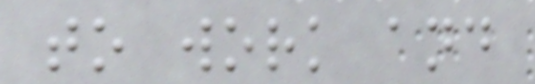to work and
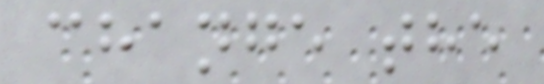change the
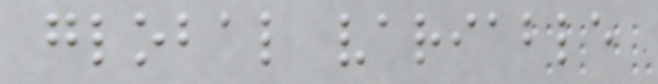global variable
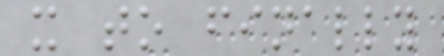x to finally
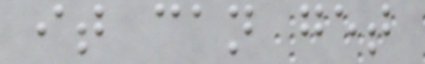it can get
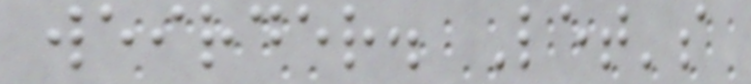weirder. Let's
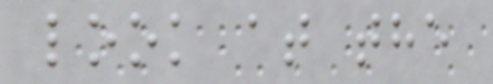look at the
